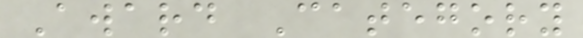Award Category
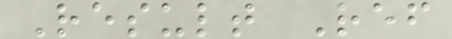Result Ref
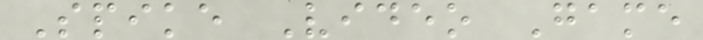Spike Video Game
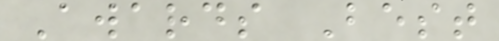Awards Best
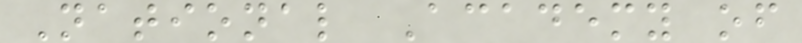National Academy of
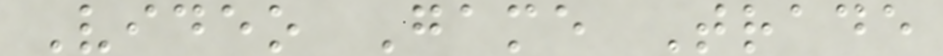Video Game Trade
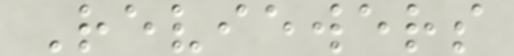Reviewers
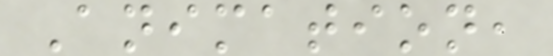Animation,
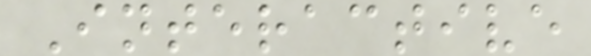Interactive
